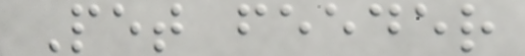Pet feeder
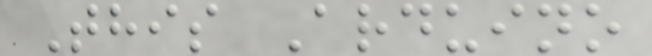This Arduino
